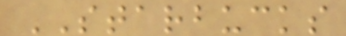STARBUCKS
